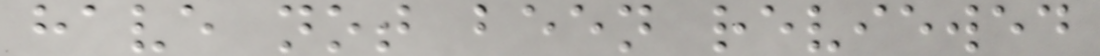have not been reviewed
